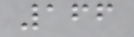166
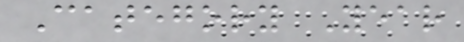Category Year
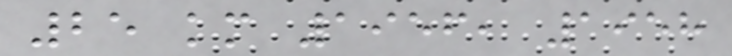25 km 1956, 1958
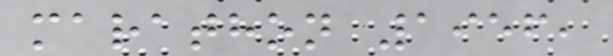marathon 1956,
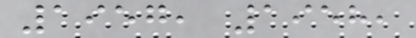1957, 1958,
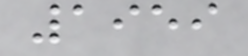1959
